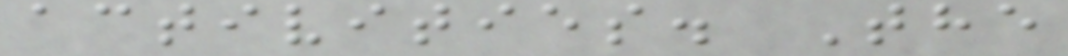activities. The
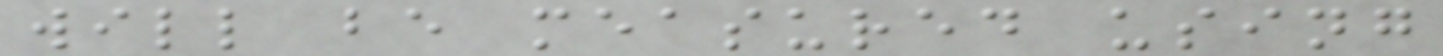will be measured using
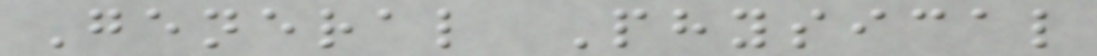General Physical
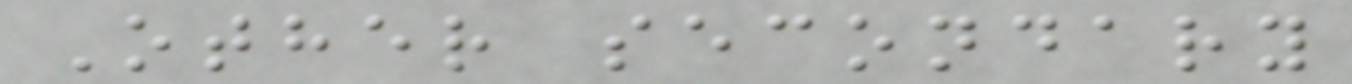Other secondary
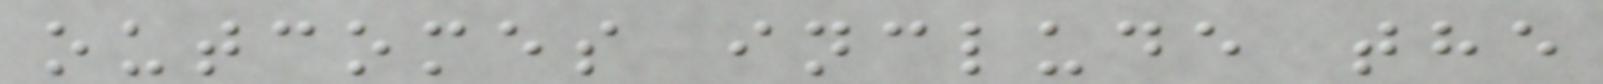outcomes include the
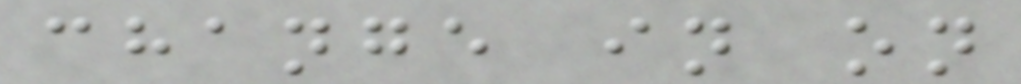change in on
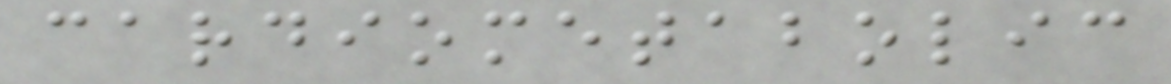cardiometabolic
